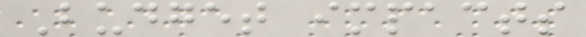Budget impacts
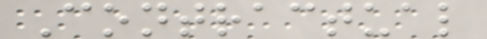Contractual
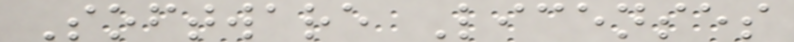Software Licenses
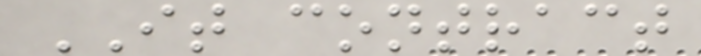IT contract
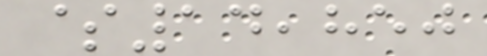$14,850
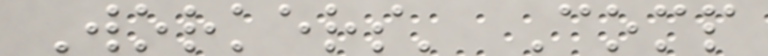Workers' Comp
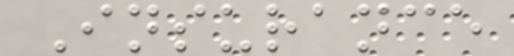Insurance
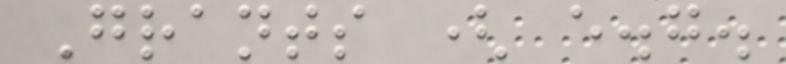Grants ( e.g.
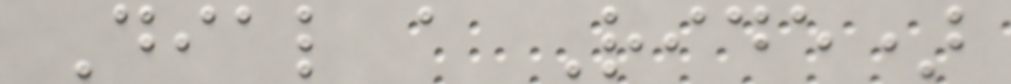Dial a Ride)
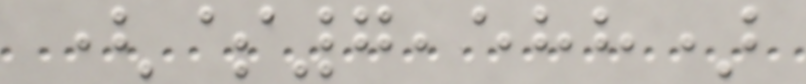($7,588)
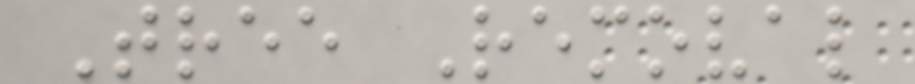Tree Removal
